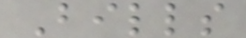Bills
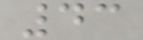43
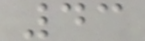43
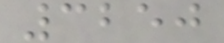3250
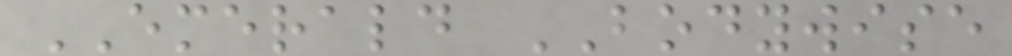EMERALD BODYWISE
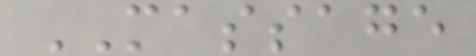MASSAGE
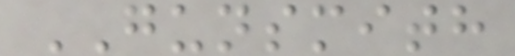GUNSMITH
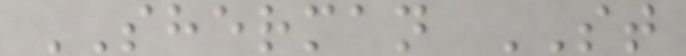SHERMAN ST
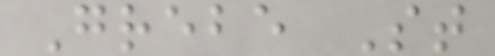Grebe St
